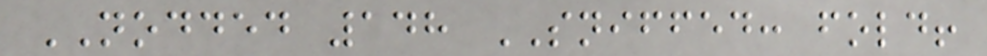NODDED 148 SNIFFED: fold!
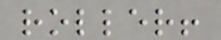roller!
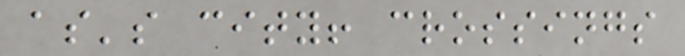as's city! crossings
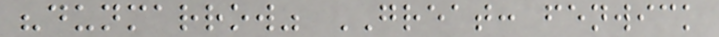"dunmarrow" GREAT: fenwick
